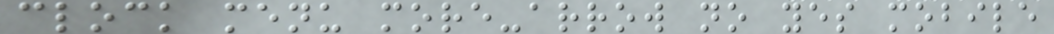clock menu more-arrow no yes mobile
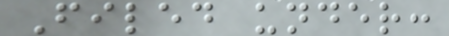Filed under:
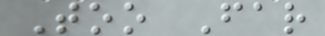Too Far
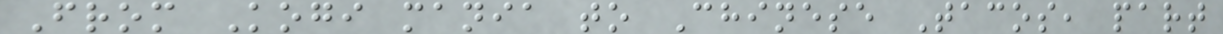From Kogi mania to Chinese Tacos, part
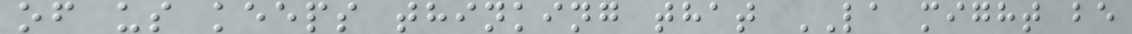of us keeps thinking that LA might be
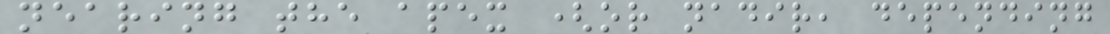nearing the apex (or nadir, depending
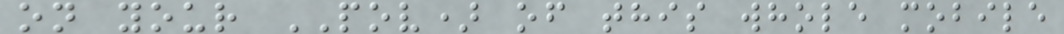on your POV) of this whole mobile
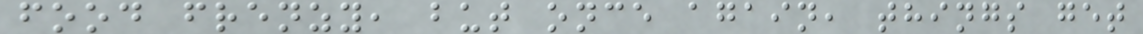food frenzy, but once again, things get
